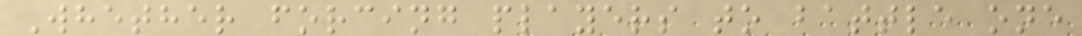Whether forcing players to battle one
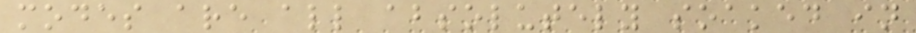modes are all absolutely soaked in
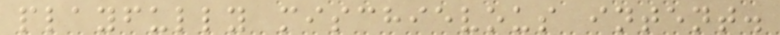playfully mischievous intent.
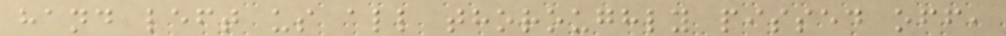hand left us all thoroughly pissed off,
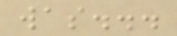was...
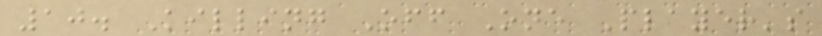10. Killing Off One Player's
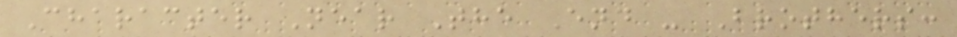Character Near The End - Brothers:
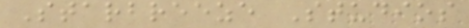Starbreeze Studios
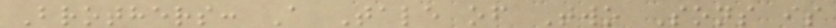Brothers: A Tale of Two Sons is
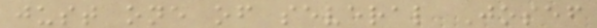just one of several Josef
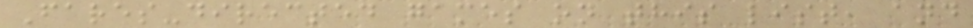Fares-directed games on this list, and
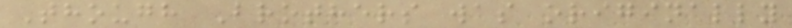Though Brothers was originally
